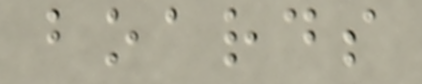boards
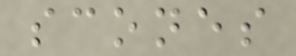scones
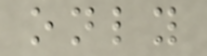only
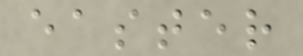easter
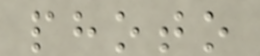photo
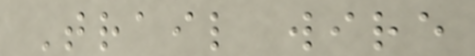Trail wire
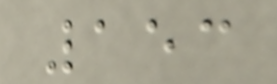153
